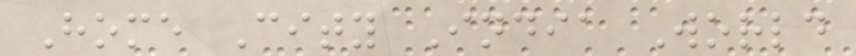Home City India World
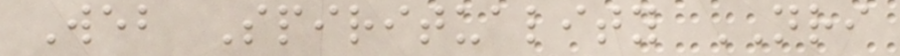Web Spirituality NRI
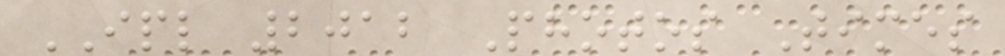IPL 2012 Photos Times
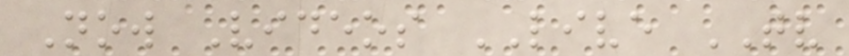Now Videos LIVE TV
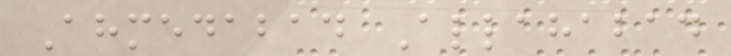Ahmedabad Allahabad
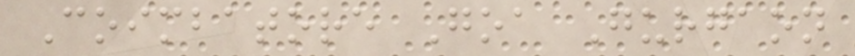Coimbatore Goa Gurgaon
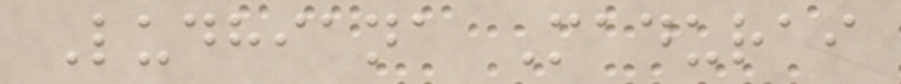Ludhiana Madurai
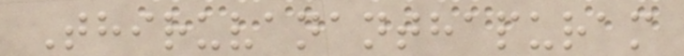Thiruvananthapuram
